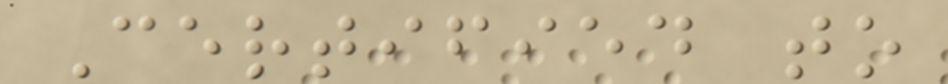Certified to
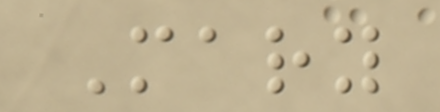Mary
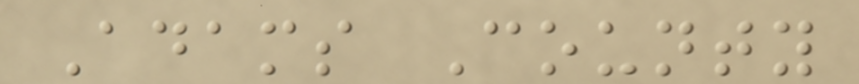Adams County
